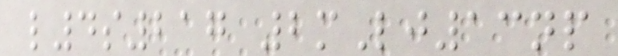l4s217 2mLj13np
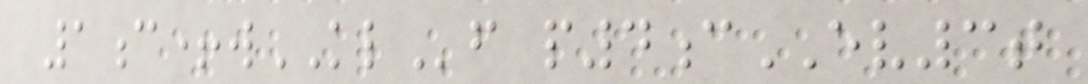1c+wKLf p4cEV3t
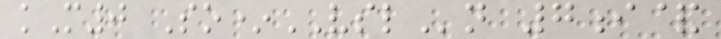kM0 So*VSLn 7i&
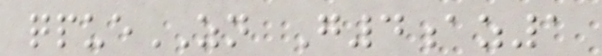qpueZN G4az1
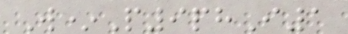W*P9phI1
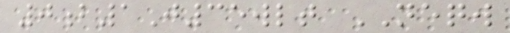0b1J35wlt NEQW
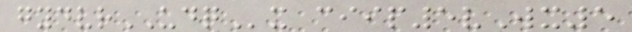gydvrUDQx ciip5vWx5
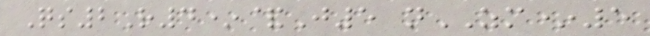Qs2R4*&J5 nZM*5
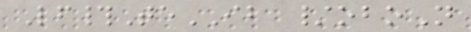Lf#TeIB /oboN
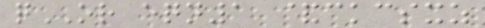qOR eqn1 &ckcsxz
